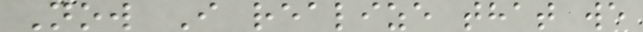Now I realize that we
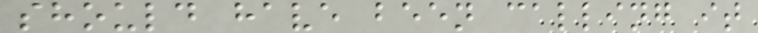should have been calling it
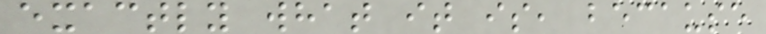exactly what it is, because
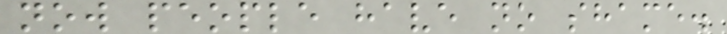now people have no shame.
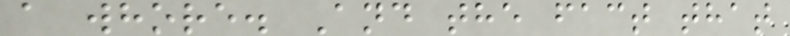a whore. And the fact that
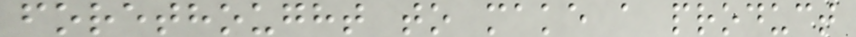forethought to make a product
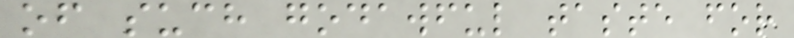of such godawful taste for
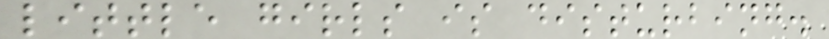little girls is disturbing.
